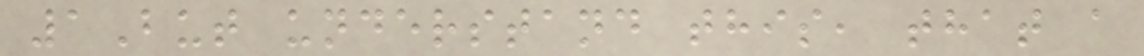1But understand this, that a
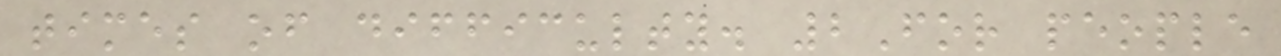times of difficulty. 2For people
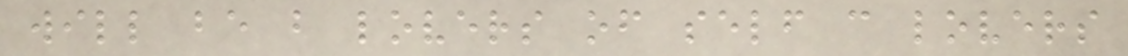will be b lovers of self c lovers
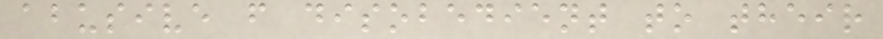abusive f disobedient to their
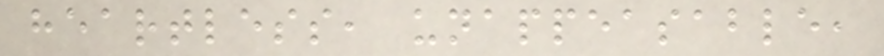heartless, unappeasable,
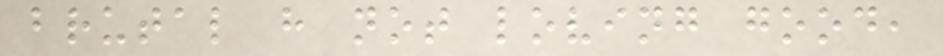brutal h not loving good,
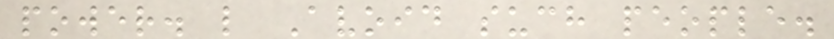power. l Avoid such people.
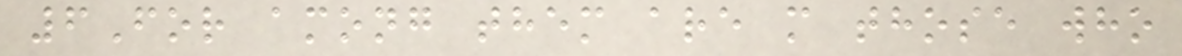6For among them are m those who
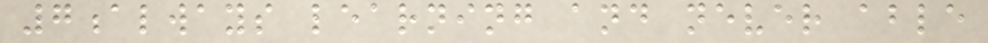7always learning and never able
